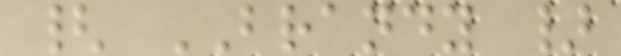{ BRANDY }
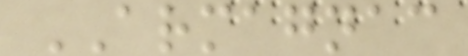ARMAGNAC
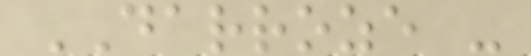DARROZE -
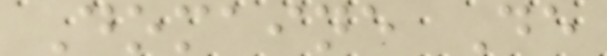Domaine De
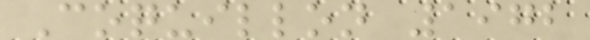Coquillon 1972
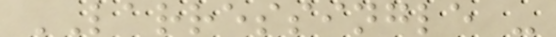LARRESSINGLE -
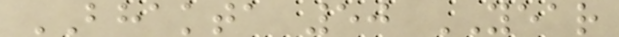BHAKTA 50 YEAR
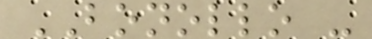BONOLLO -
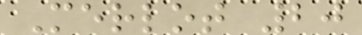Merlot 20
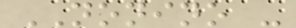NONINO -
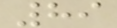89
